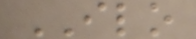ILO
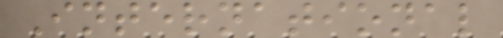International
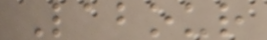Labour
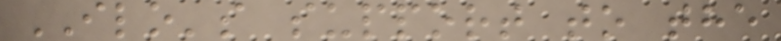ILO's support to the
